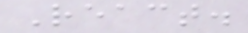React.
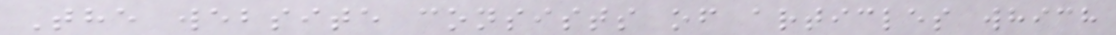The website consists of articles which
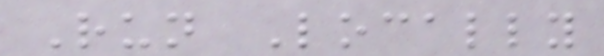Run Locally
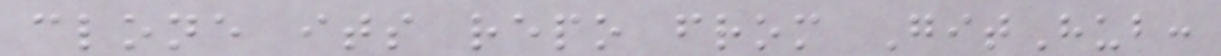clone its repo from GitHub:
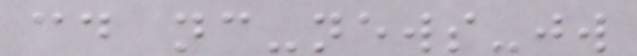cd nc-news-jw
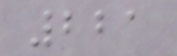221
